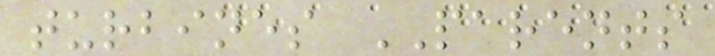turbines PARENTS
